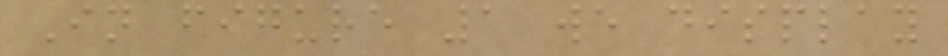In figure 1 we display
